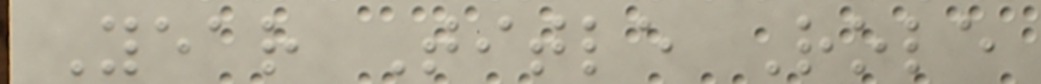Year Title Role
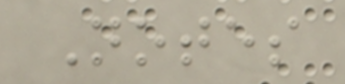Notes
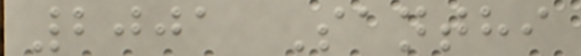2001 Santhi
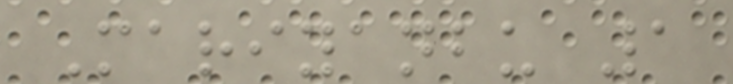Mariyanbu 1
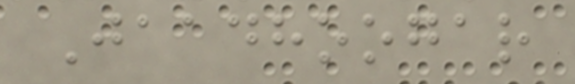Jaadhoogar
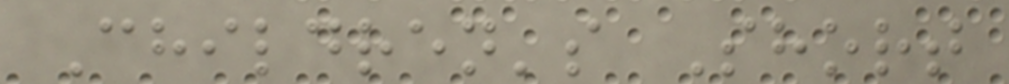Children's Short
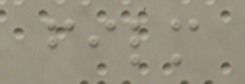film
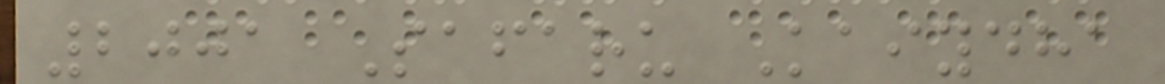2001 Safaru Kaiydha
